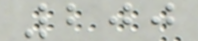200
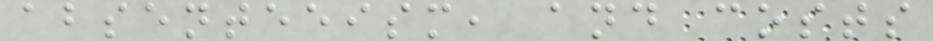absenteeism, and costs
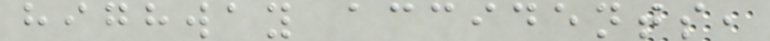highway accidents,
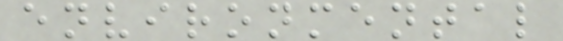environmental
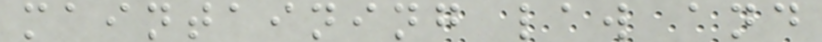maintaining law and
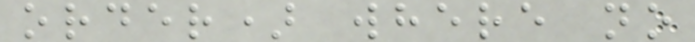order) where no
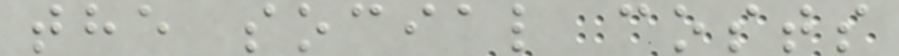the social costs
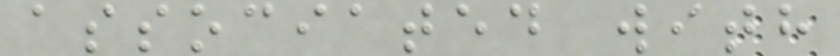associated with
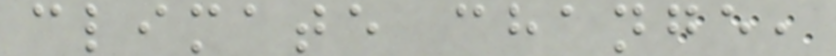climate change,
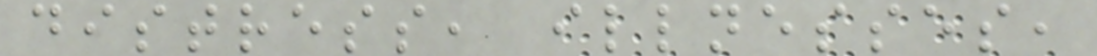distress, illnesses,
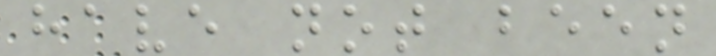have not been
